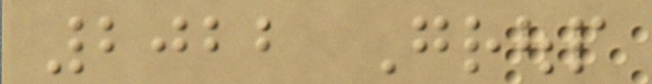2022 Group
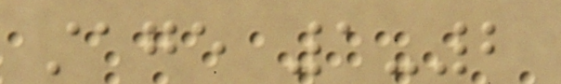stage 1-2
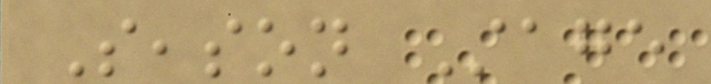Season Stage
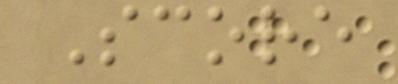Score
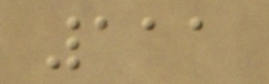111
